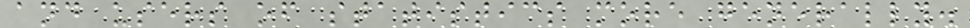and users of statistics more generally.
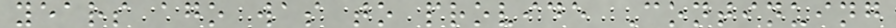years ago was to provide Continuing
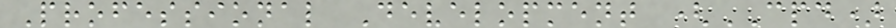Professional Development (CPD)
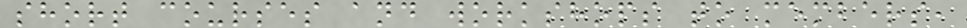short courses and workshops to members,
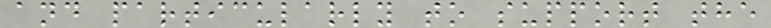and particularly to support the
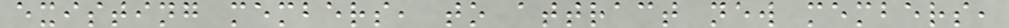existing members, to attract new members,
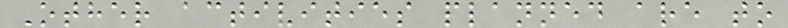Other activities planned are to
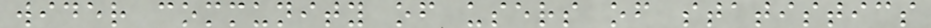wider community of users of statistics
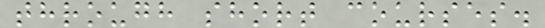through short courses.
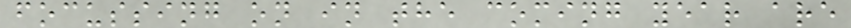focussing on in the coming year are
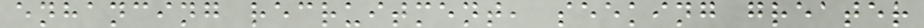enhancing recruitment, seeking greater
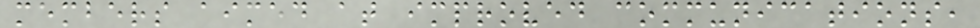members aimed at improved communications,
